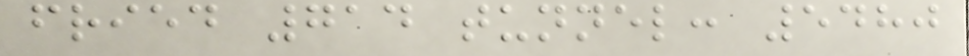fried 714 tunnel: 5480
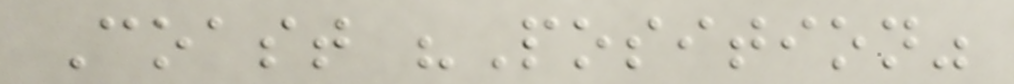Coast "Position"
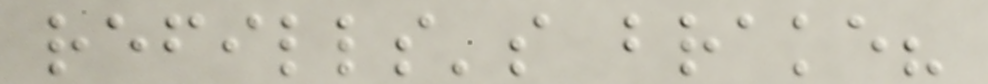refills's brake?
